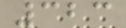323
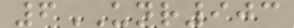6UNR903
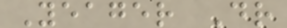Yeager Dr
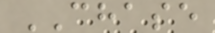CHASE
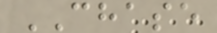CHASE
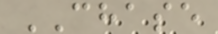CHASE
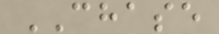CHASE
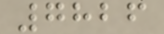7826
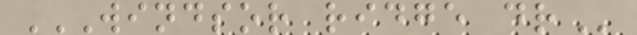WINDSOR RIDGE DR
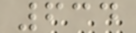634
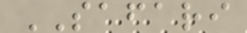SAFARI
